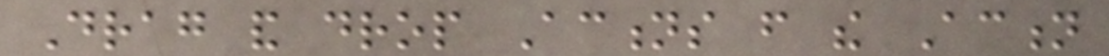Drag and drop Actions from the Action
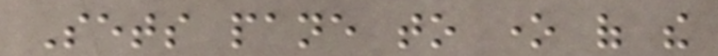Sets pane to one of the
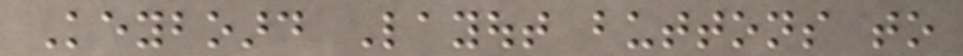Keyboard Layout buttons to
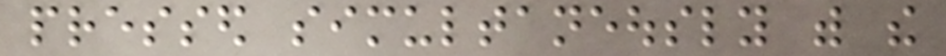pressed simultaneously with the
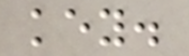key.
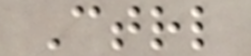Ctrl
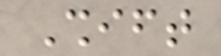Shift
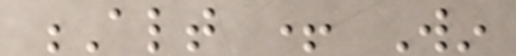Alt + Win
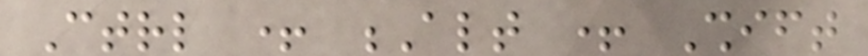Ctrl + Alt + Shift
